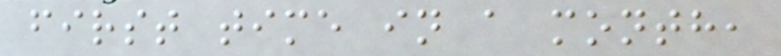first time in a month,
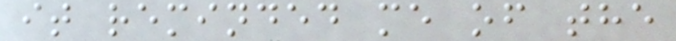it reminded me of the
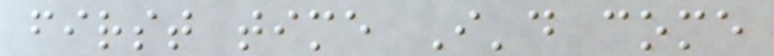first time I'd come
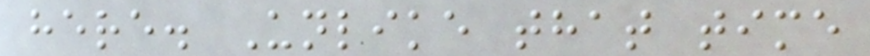here. Unlike that time
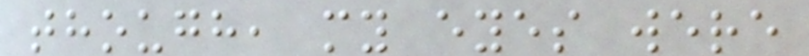though, my eyes were
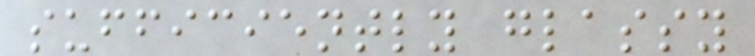sufficiently glassy
